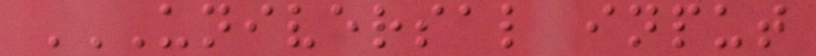UNIVERSAL INPUT
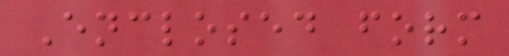Enclosed form
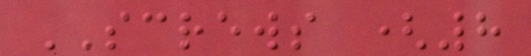SCREWS (8
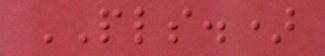PLS.)
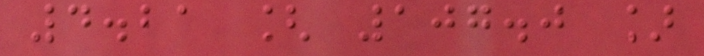4.21 [ 107.0 ]
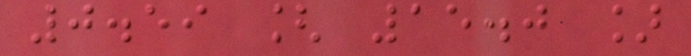0.59 [ 15.0 ]
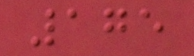175
